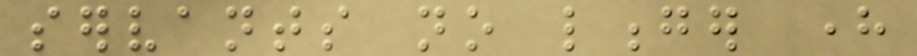servants no longer here
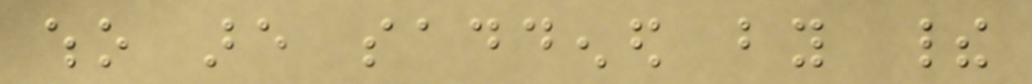who are saddened by their
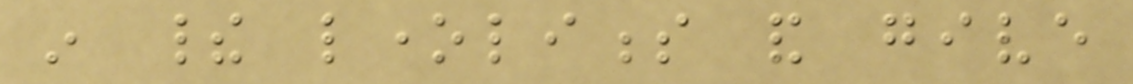in their loneliness and give
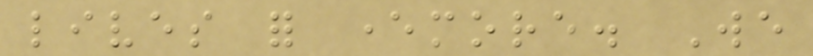lives for evermore. We
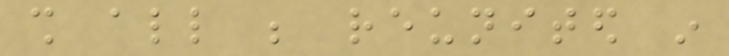shall all be reunited in
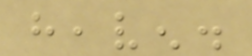heaven.
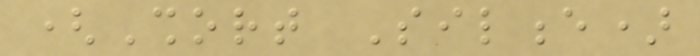(Short Silence)
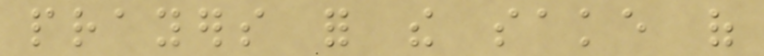prayers for the sake of
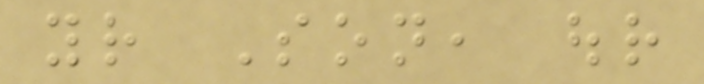your Son, our
